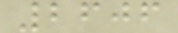2606
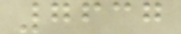7637
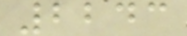2243
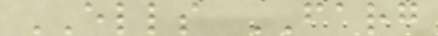ELLS FARG
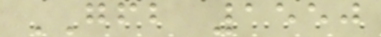GFB 1550
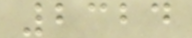2324
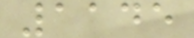1145
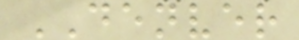DENVER
